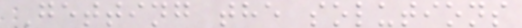Getting the solutions
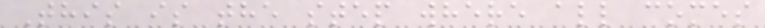This is the step where all comes
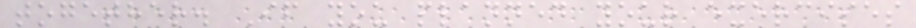together. If you planned your exercises
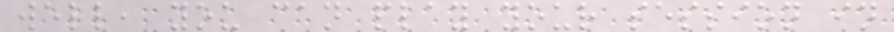well, you can play your session in
